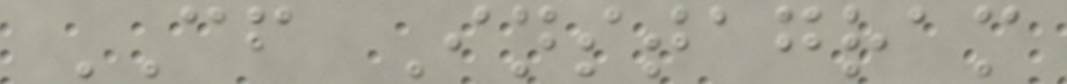CF Instagram
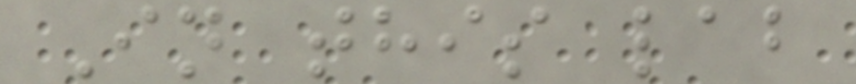In this lab
